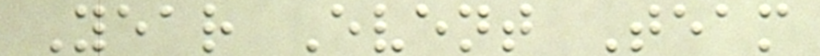Year Event Team
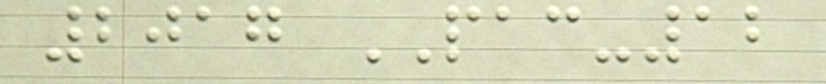2017 PAC-12
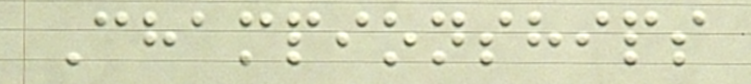Championships
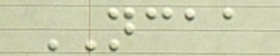NCAA
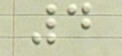4
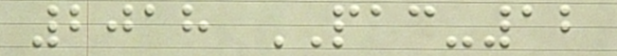2018 PAC-12
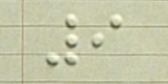9
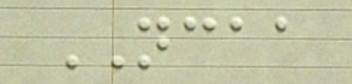NCAA
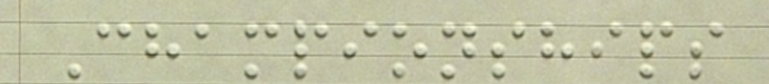Championships
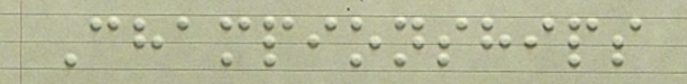Championships
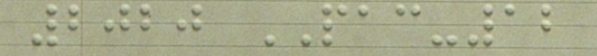2020 PAC-12
